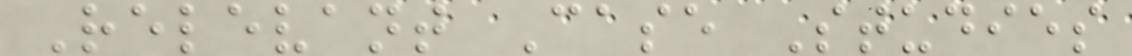Relevant Case Studies
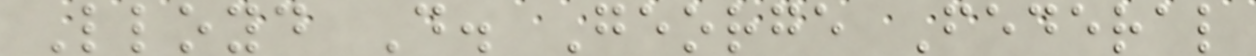Lloyd D. George Federal
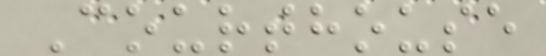Courthouse
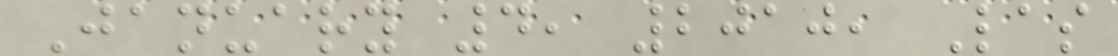January 4, 2010, Las
